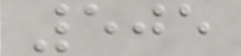505
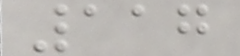117
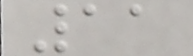11
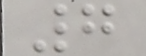7
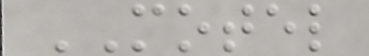MOTEL
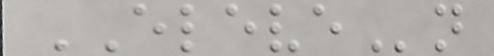ELEVEn
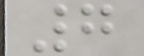7
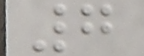7
